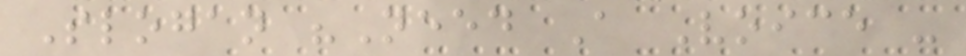Slogan "Need A Voice -
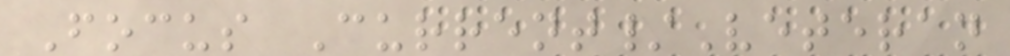Focus Current/Veteran
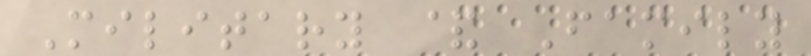Military & Family
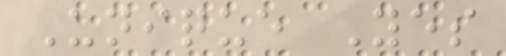Unique Yes
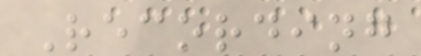Recording
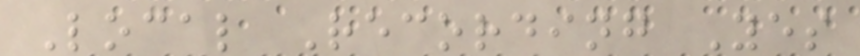Local Recording Yes
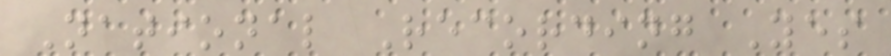National Recording Yes
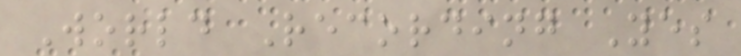World Recording Yes
